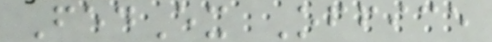FedEx Office
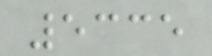5335
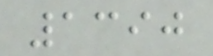1390
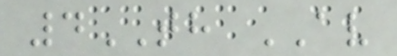4TH AV
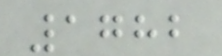1782
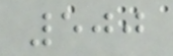500
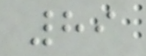89
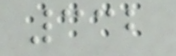332
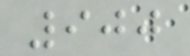900
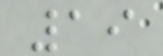19
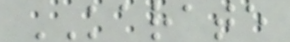KARATE
